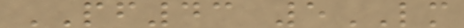PF43 5LM
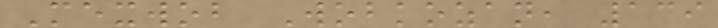Mexwob Wobkozan, 139
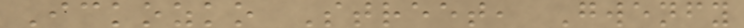Ickozko Street, Gwenfy
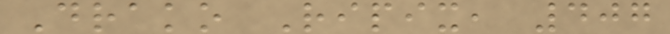Drako Ripix, 407
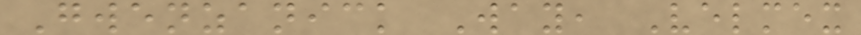Gwenzanick Way, Velmex
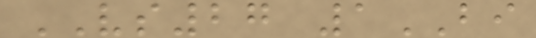VS27 1BI
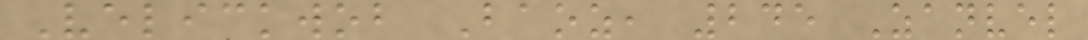Velickwob Baoz, 245 Zanvel
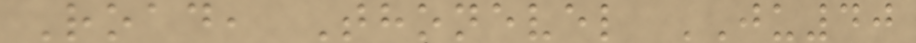Road, Thonevel JU40
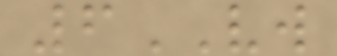6VW
